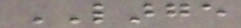LARGE
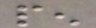pen
